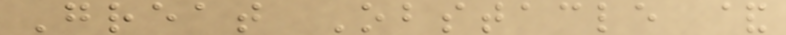Great Obstacle &
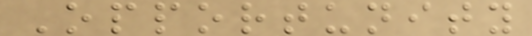Opportunity
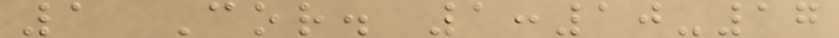1 Cor. 1:10-17
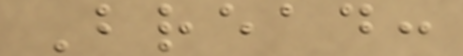Bread:
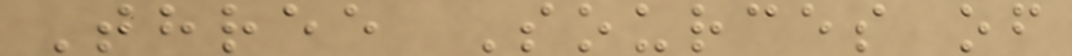Three Sources of
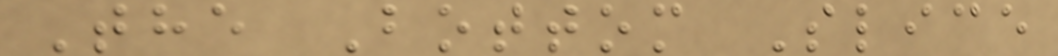The Bottom Slice
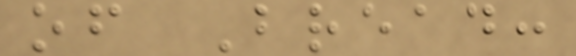of Bread:
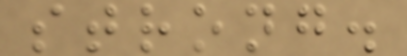strong.
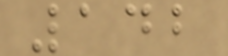142
